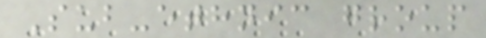Sub-ethnic group
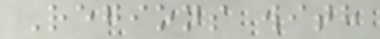Regions with
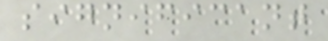significant
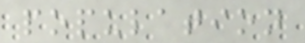population
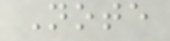Note
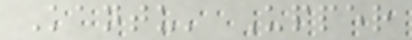Kantu' Upper
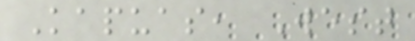Kapuas, West
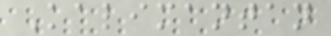Kalimantan
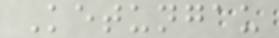Ketungau
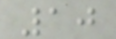10
